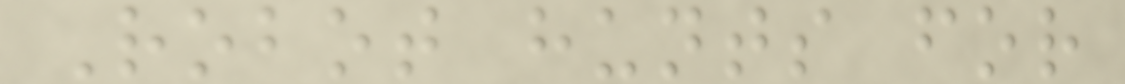Robot hunts for
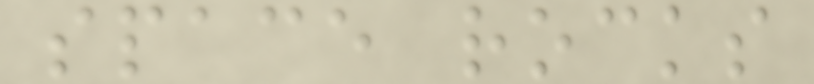space rocks
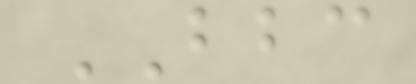BBC
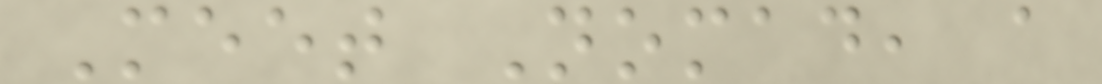Meet Nomad, a
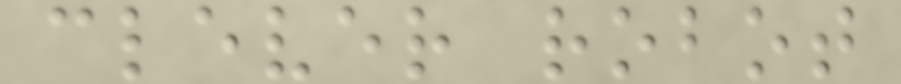clever robot
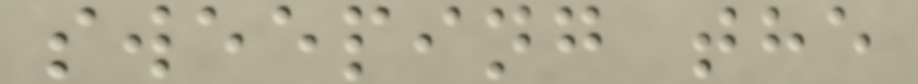sweeping the
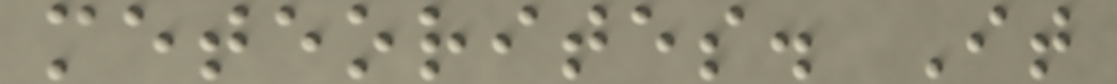meteorites. It
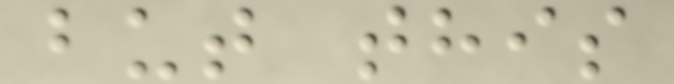but this
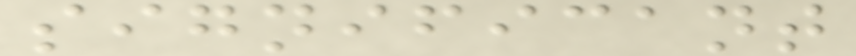significant
